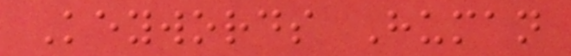Keywords Human
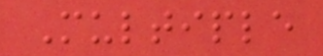Multiple
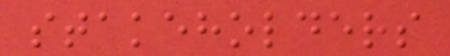stakeholders
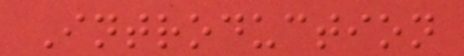Introduction
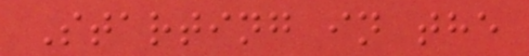Starting in the
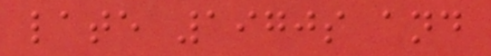late 1970s and
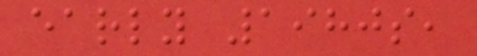early 1980s,
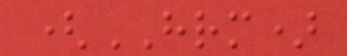(HRM)
